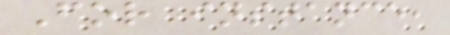For instance,
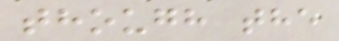though the
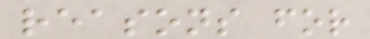reasons for
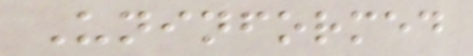Uninformed
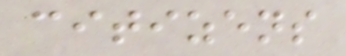citizens
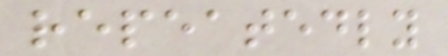repeatedly
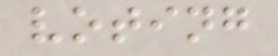voting
